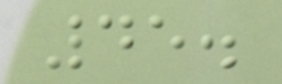45.
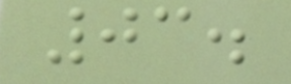03.
